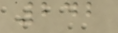242
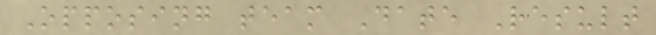Opposing team Date Result
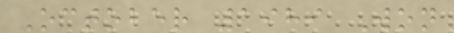October 1989 Won
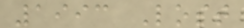1993 Lost
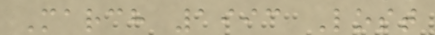March 1993 Lost
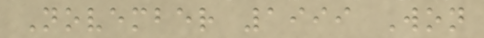November 1999 Won
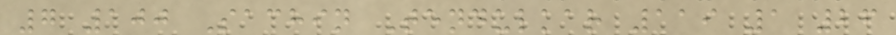7 100 Sachin Tendulkar 119 1 26
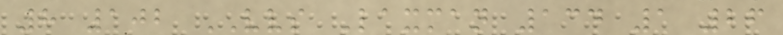8 102 VVS Laxman 134 1 26
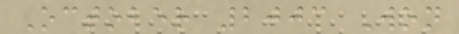October 2003 Won
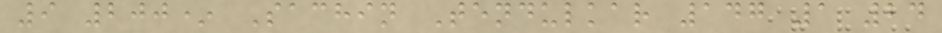9 200* Sachin Tendulkar 147 1 24
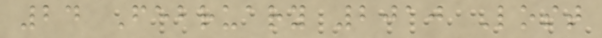24 February 2010 Lost
